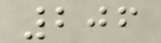206
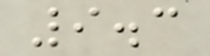9.3
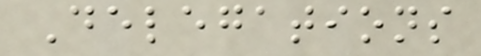Delegations
